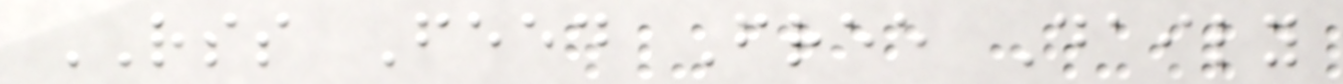RSS Feed Free Daily
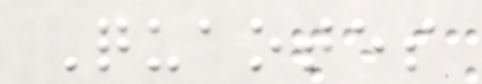Quaotes
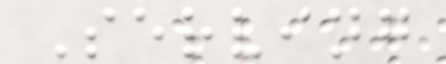Serving
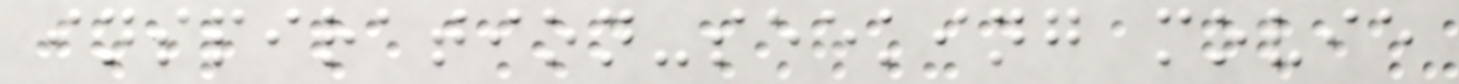inspiration-seeking movie
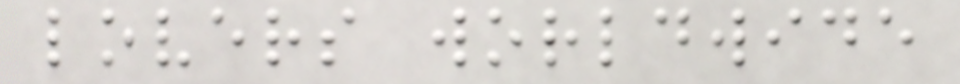lovers worldwide
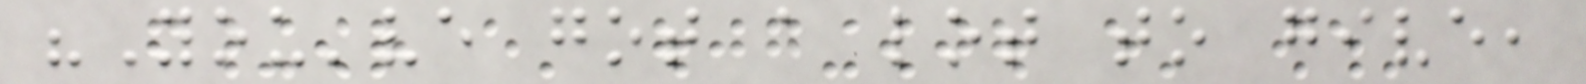"You've got a lot to give,
